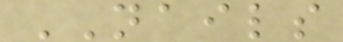NAILS
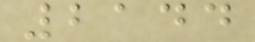2144
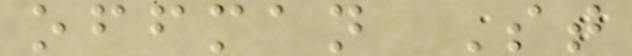offman St
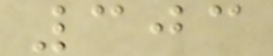303
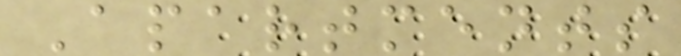Apartments
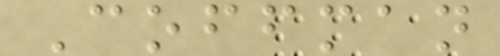Coffman
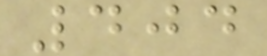404
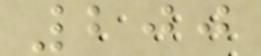200
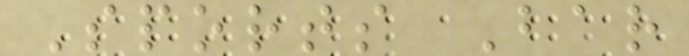Sports Bar
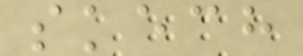skech
